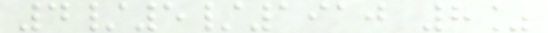4/5/1910 8%
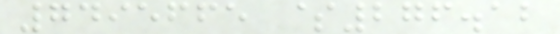7495665 $276.12
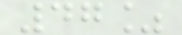47%
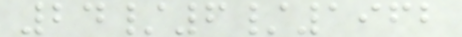24/6/1962
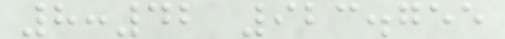8:42 923.755
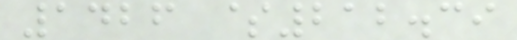1426 $212.39
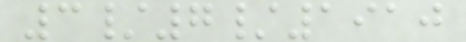3/7/1910
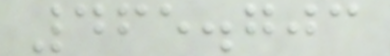465.703
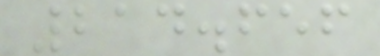214.656
